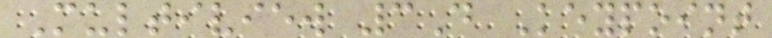Multiview 3D Keypoint
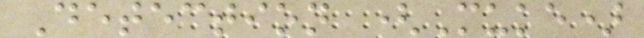Detection (Muke)
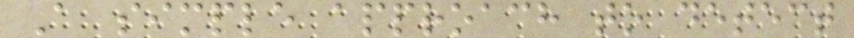A simple approach to detect
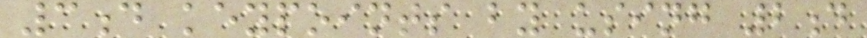3d keypoints by using 2d
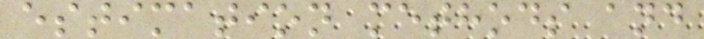estimation methods and
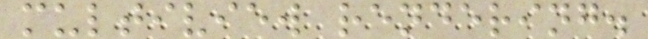multiview rendering.
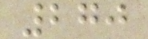270
